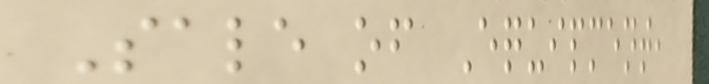Sale of Equipment,
